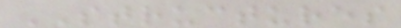STRUCTURES
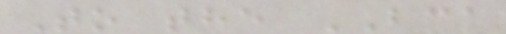To the BCA
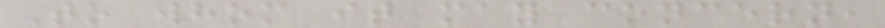To whom it may concern,
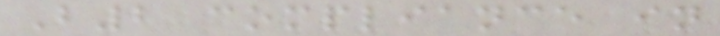B2 compliance in
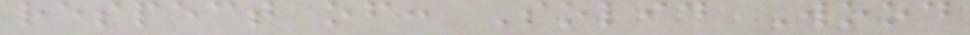respect of: Solid Wood
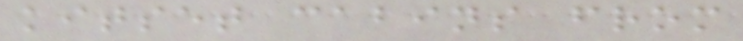kitset cabins from
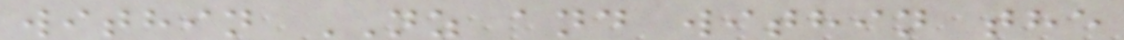within NZ and within the
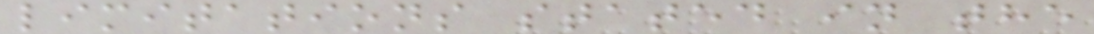limitations stated in the
